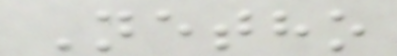Netho
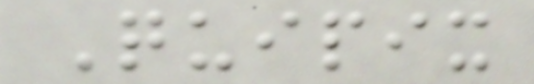Quipix
